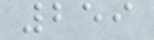259
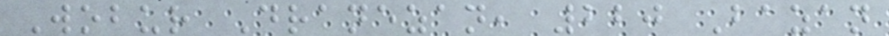Wobur Dranezan, 220 Bazan
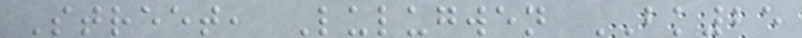Street, Lulugwen BK25
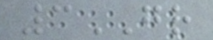3GR
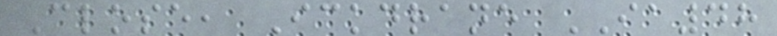Close, Ickdrane IA48
